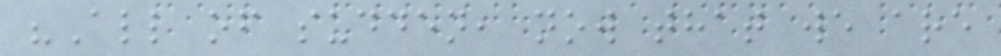"All of sudden, now that we are
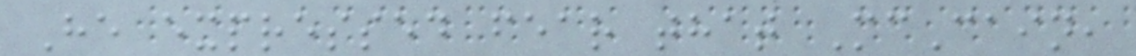He expressed fear that McCain,
